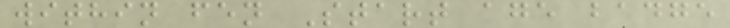within fen Start age badge
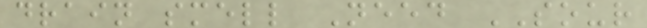drain smell Need SOUR
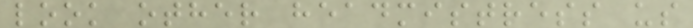look other headmistress us
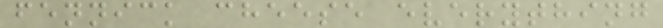fennick cheese everything
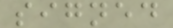signed
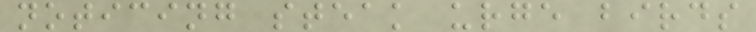noticing steak urge birds
